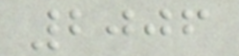2006
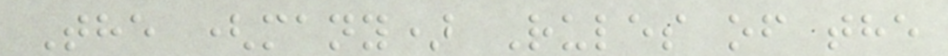The (many) Rules of the
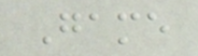Game
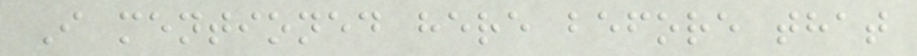I mentioned here before that
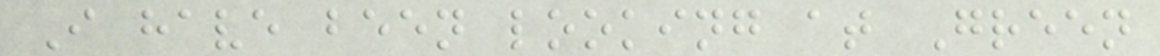I have been looking at Green
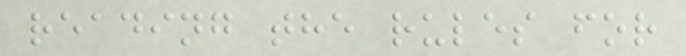reading the rules for
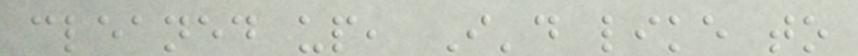cleaned up, I'd like to
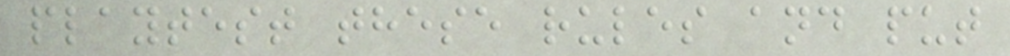playtest these rules and put
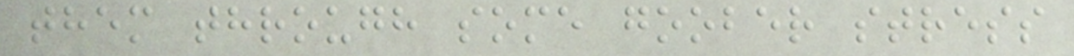them through some goober stress
